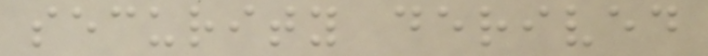security derived
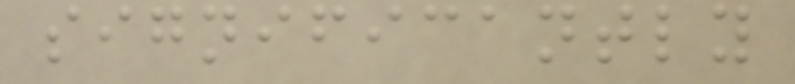significantly
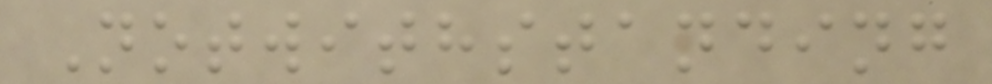Notwithstanding
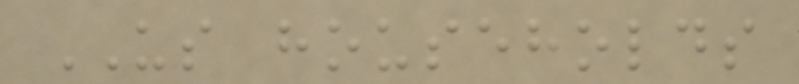US households
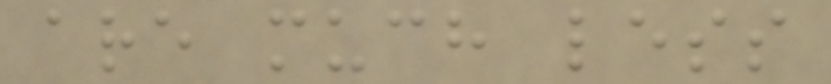are much less
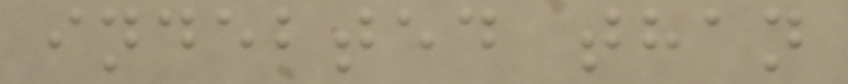indebted than
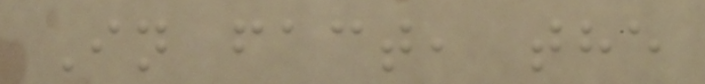In fact, the
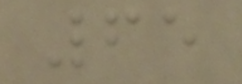65
